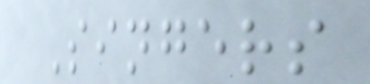Singers
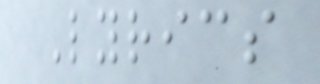Lyrics
